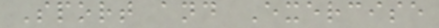Sport and Exercise
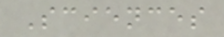Sciences
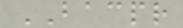BACPR
